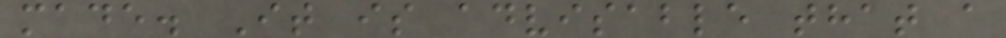made. It is advisable that a
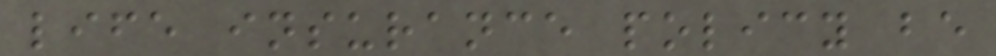life insurance policy be
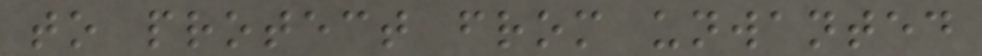to protect from unwanted
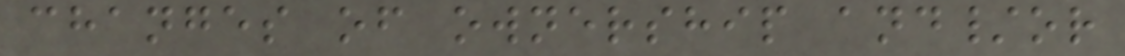changes of ownership and/or
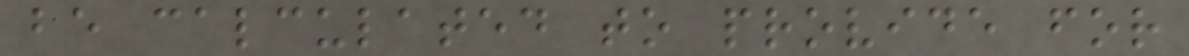be calculated to provide for
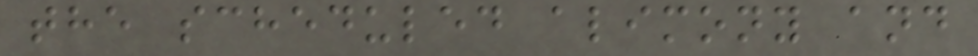the scheduled alimony and
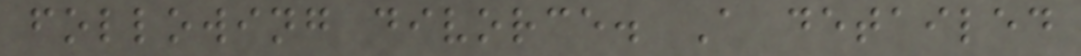following divorce. A detailed
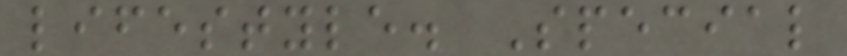lifestyle. Special
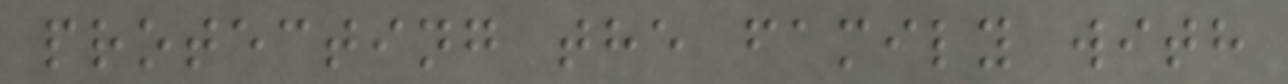protecting the family with
